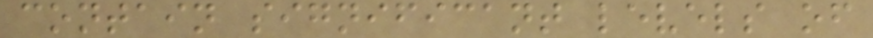contain significant levels of
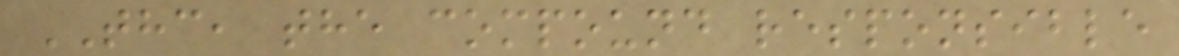THC, the compound responsible
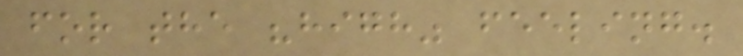for the "high" feeling.
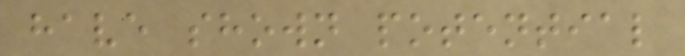have shown potential
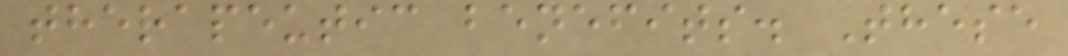therapeutic benefits. These
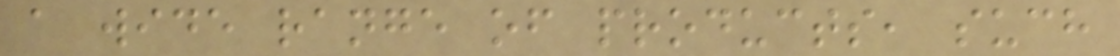a wide range of products, such
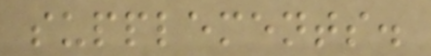supplements.
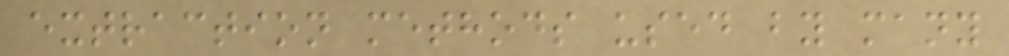extraction methods used by many
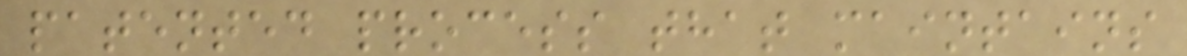patented process that maintains
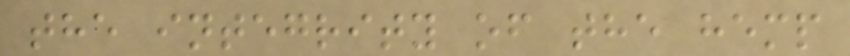the integrity of the hemp
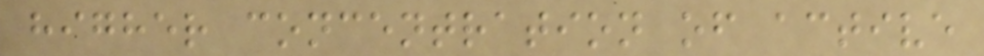higher concentration of active
